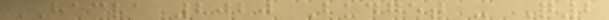HACLA 2020 Budget - Q2
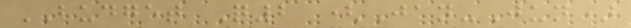BUDGET Q2 (Jan-Jun)
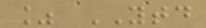% YTD
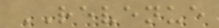REVENUE
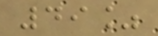49%
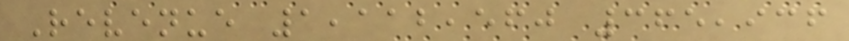Revenue 1,112,560 365,936
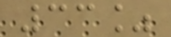33%
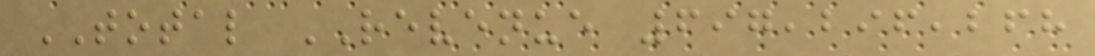TOTAL REVENUE 697,296,268
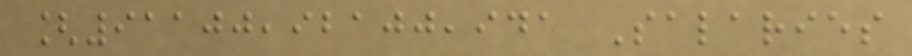[91100,92100,941 Salaries
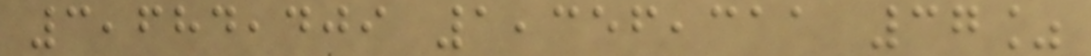3,684,409 1,356,311 37%
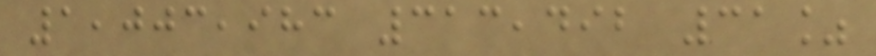1,003,983 313,492 31%
